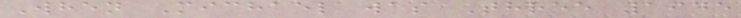When Michael was Three 1945
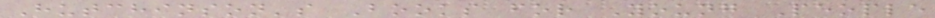Hutchinson's Books for Young People
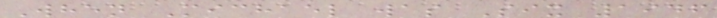When Michael was Six 1946
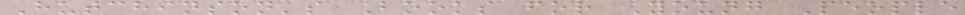Hutchinson's Books for Young People
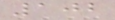102
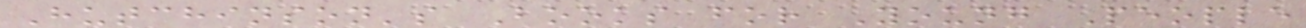Hutchinson's Books for Young People
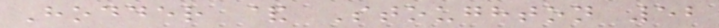Hodder & Stoughton 52
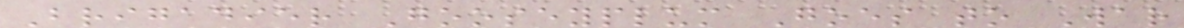Brigadier Gooseyplum Goes to War
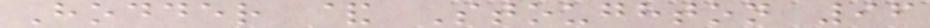Hodder & Stoughton 96
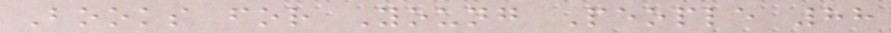Books for Young People 88
